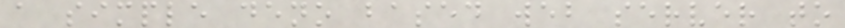a simple deno based web server to
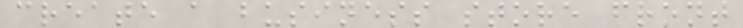create a business store front
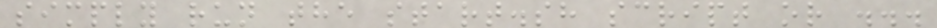simply run the start.sh script or ...
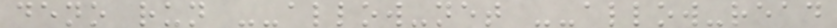deno run --allow-net --allow-read
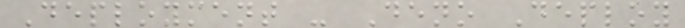Deployment - Deno Deploy
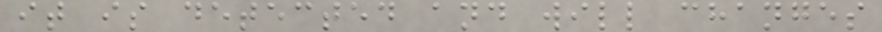it is detected and will changes
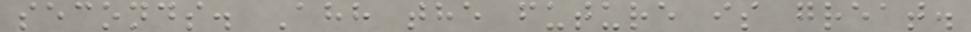seconds. Ahh the future is great.
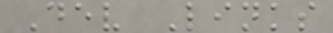Dev Links
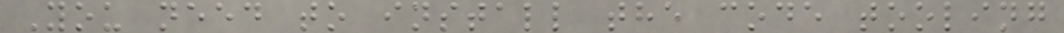You need to install the code tooling
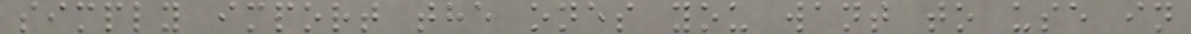simply import the ones you want to use in
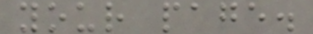your page.
